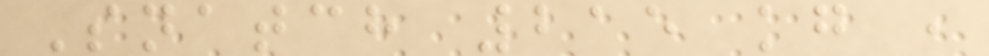Snatch 215 kg ,
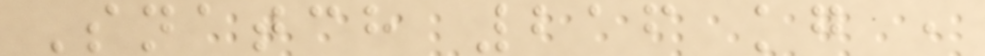Snatch 216 kg ,
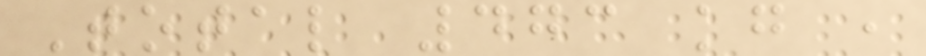Total 473 kg ,
